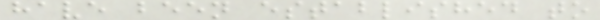have been established to
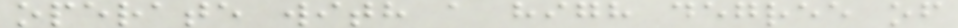operate with a high degree of
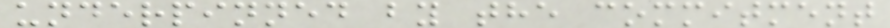underpinned by the commitment
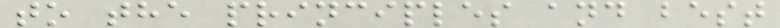to the principles and best
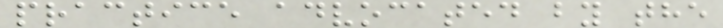practice advocated by the
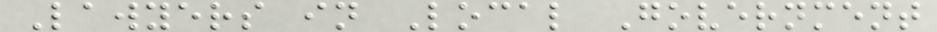Lawyers in Local Government
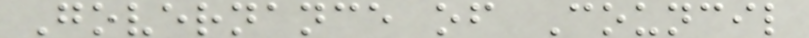Governance of Council
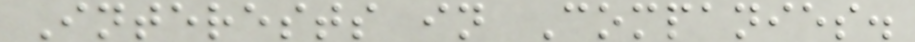Interests in Companies.
